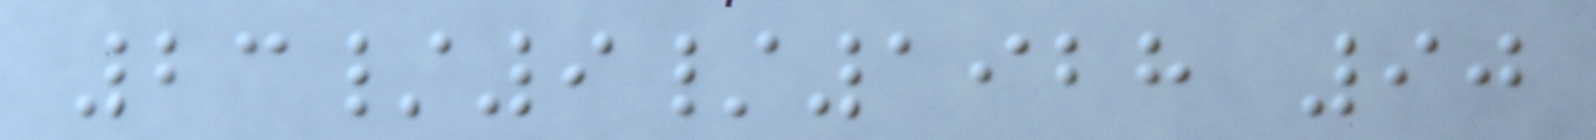23/9/1928 90
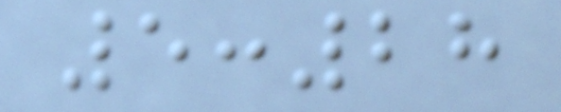5:28
